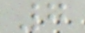7
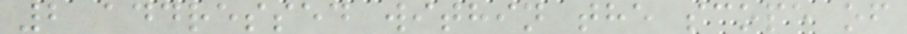2 addressed within the scope of
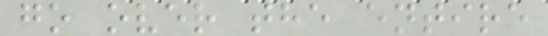go over the entire
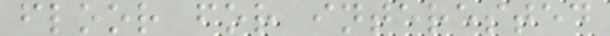floor for interested
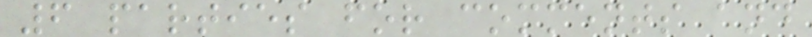6 parties for comments and
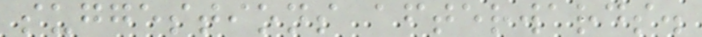suggestions afterwards.
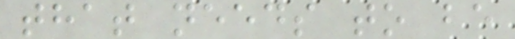that needs to be
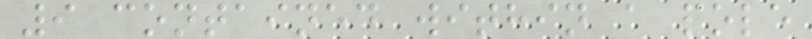9 contained within a pole
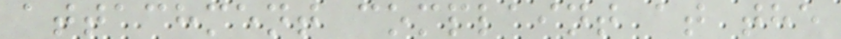attachment complaint at the
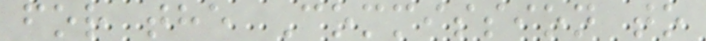for the Commission to
